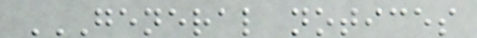GENERAL NOTICES
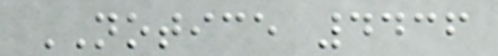NOTICE 4436
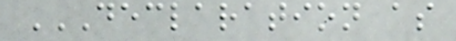DECLARATION AS
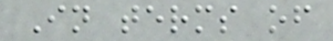In terms of
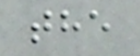the
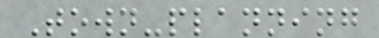Town-planning
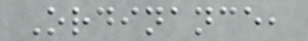Ordinance,
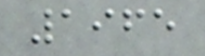1965
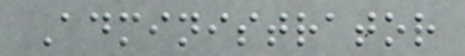Administrator
